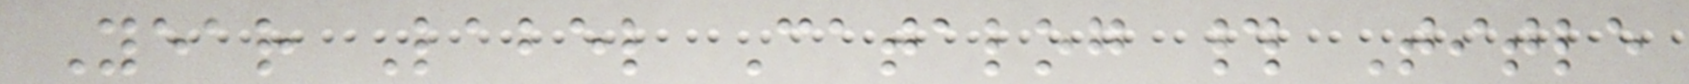Year Label Catalog # Title
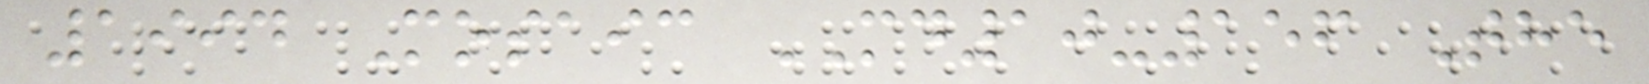1994 Mosaic MD10-156 The
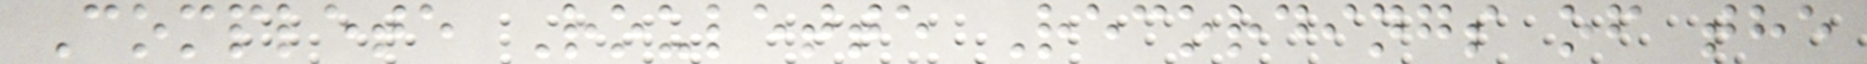Complete Roulette Recordings of the
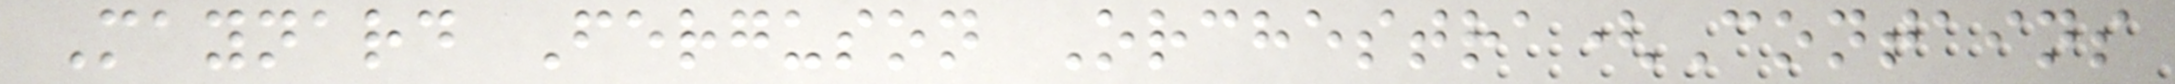Maynard Ferguson Orchestra(Contains
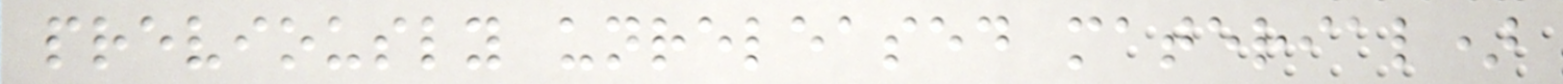previously unreleased material)
